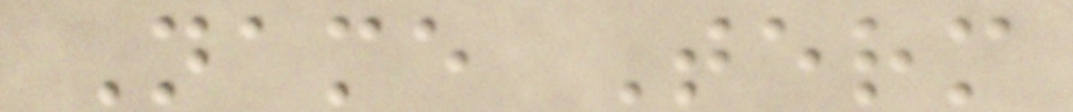Name Term
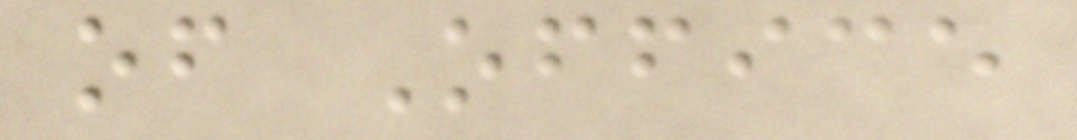of Office
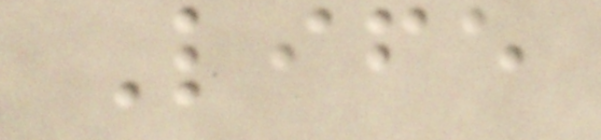Life
